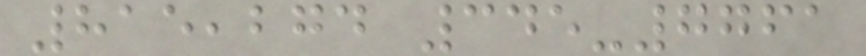815,274 345-7761
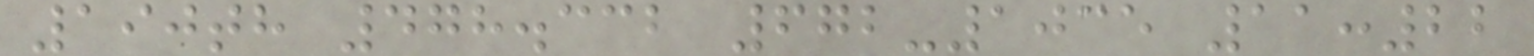190th 478.332 672-1035 11:22
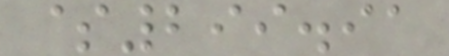$299.91
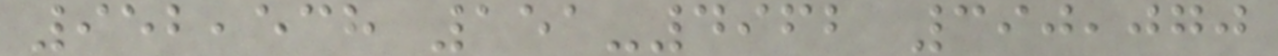952,538 151-4962 390,070
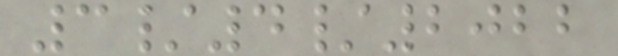3/4/2022
